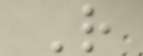R
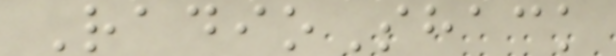RadioShack
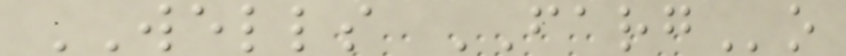WELLS FARGo
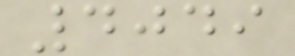4049
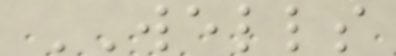WELLS
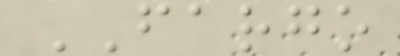FARGO
